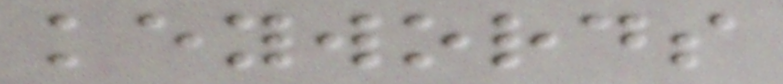keywords
